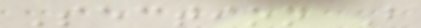Section B
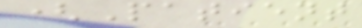(Patient
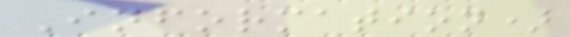Information)
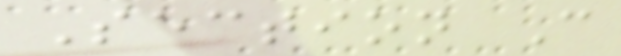Section C
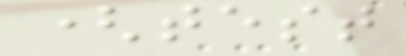(test
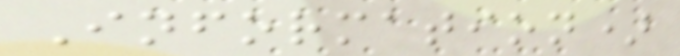Information)
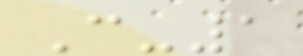C-1
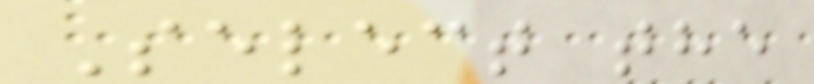Select the
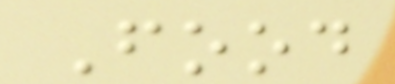Food
